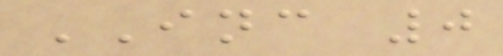INC 0
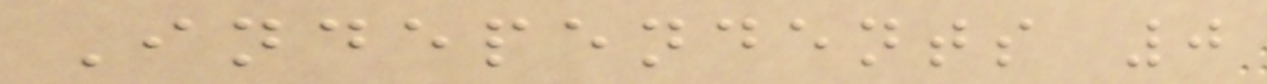Independents 0
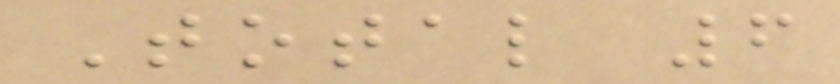Total 6
